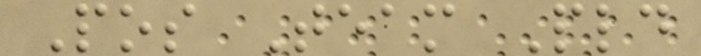Pos Team Pld
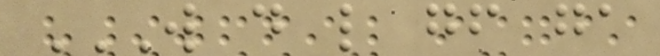W D L GF GA
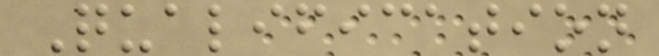Qualification
